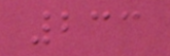233
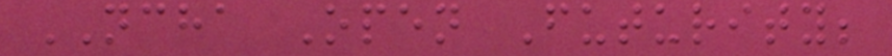NCHA Open Futurity;
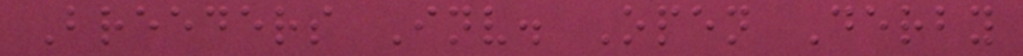Breeders Inv. Open Derby
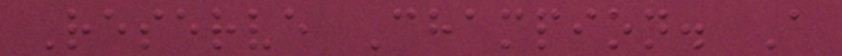Reserve Champion. A
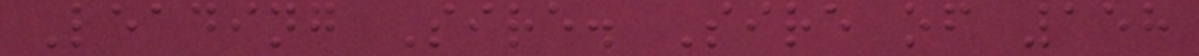Leading Sire. Sire of 158
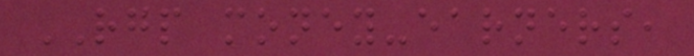RGP money-earners,
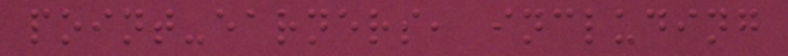point-earners, including
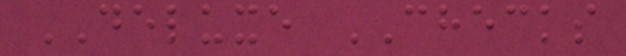DELUXE CHECKS
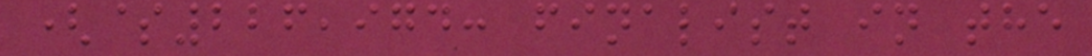($226,974: finalist in the
